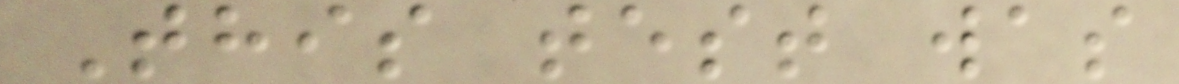This test was
